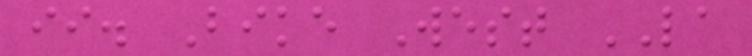ii. Bike West LA
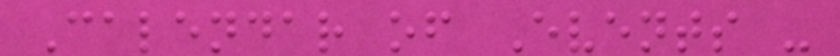Calendar of Events -
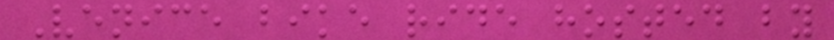Venice bike ride hosted by
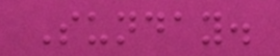Sunday.
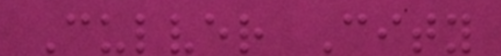Culver City
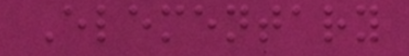Elementary
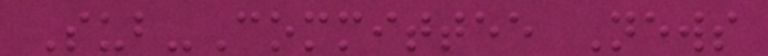Sub-Committee News
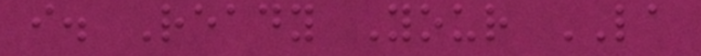i. Ready Your LA
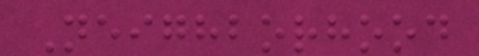Neighborhood
